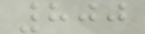800
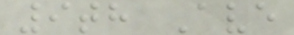9th Ave
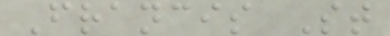Francis St
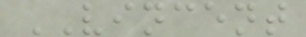VINCENT
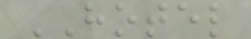HOTEL
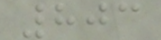803
